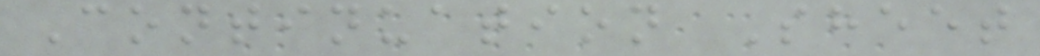Continuation Sheet
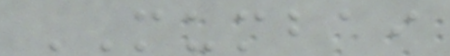MUMBAI
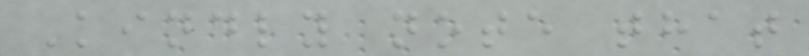Kindly note that
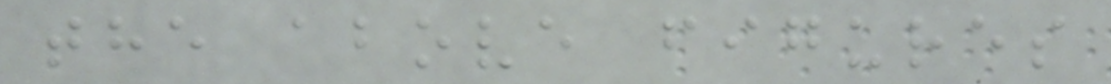the above figures
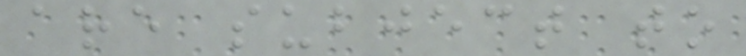are subject to
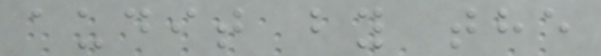audit by the
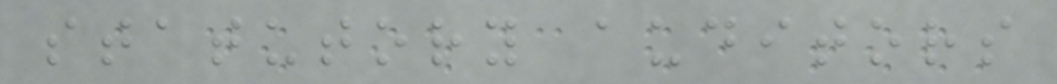statutory auditors
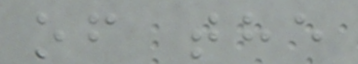of the
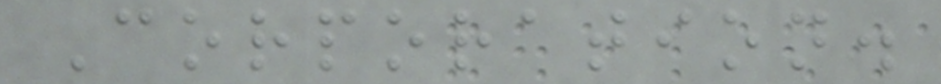Corporation.
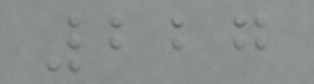227
